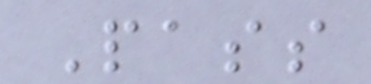Pass
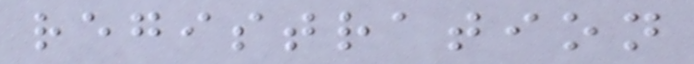registration
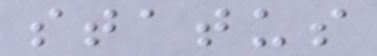status
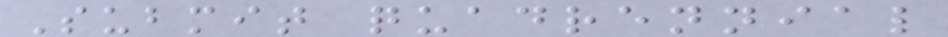Submit quadrennial
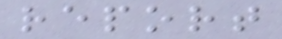report
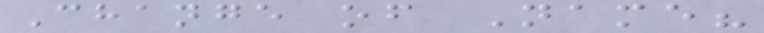Change of Name?
